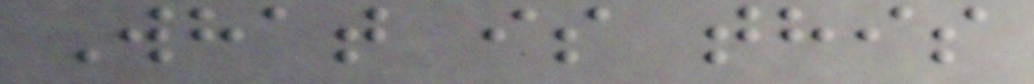What is this
